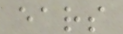ears
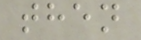then
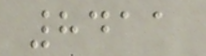8411
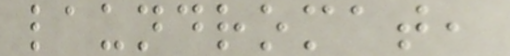laundromat,
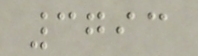3793
